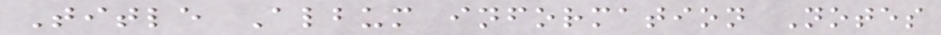Title Album information Notes
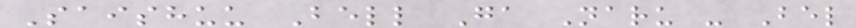Saishuu Bell Ga Naru - Bel
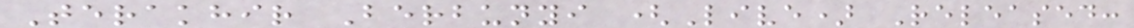Terakhir Berbunyi (Live) Released:
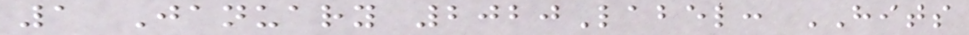1 January 2020Label: HITS
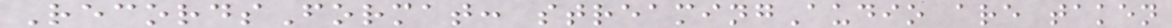RecordsFormat: streamingAudio are taken
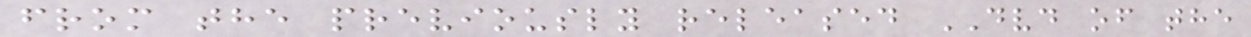from the previously released DVD of the
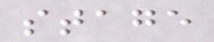stage
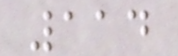114
